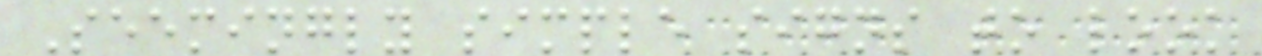Seemingly simple signs to look
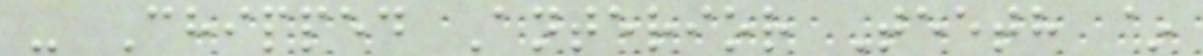- Chipped Anterior Teeth ~
